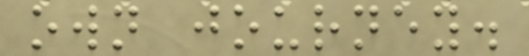own journey.
